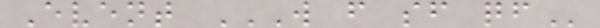Event W F SF QF
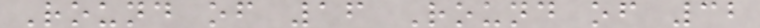Round of 16 Round of 32
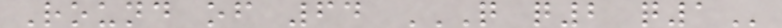Round of 64 Q Q2 Q1
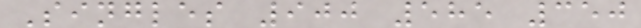Singles 900 585 350
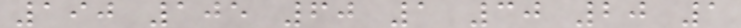190 105 60 1 30 20 1
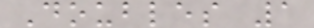Doubles 1
